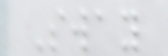Sway
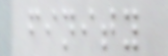finity
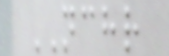NCHR
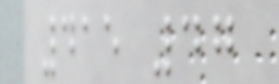415 47
